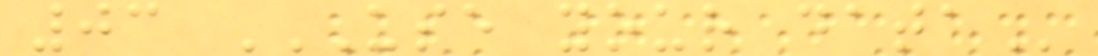03 USE YOUR DATA
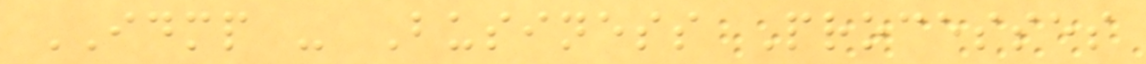IDMP - Business Processes
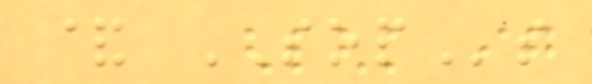& SOPs
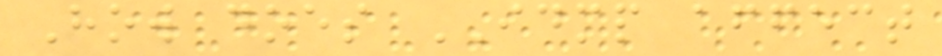How does IDMP affect
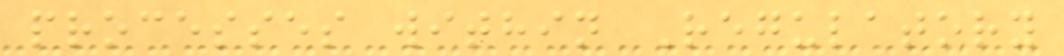processes within Regulatory
